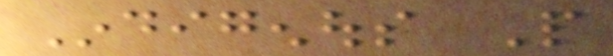Indigenous People
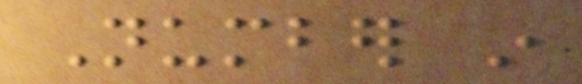Number in
